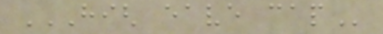HIGH EAVE CAP
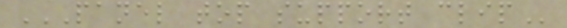PANEL TOP SUPPORT CLIP
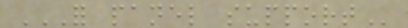FOR PANEL SUPPORT
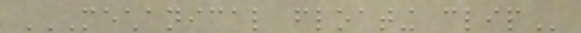MECHANICAL FLOATING CLIP
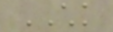CHK
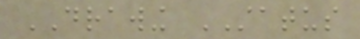DRAWING STATUS
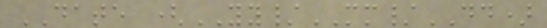DATE (YY/MM/DD)
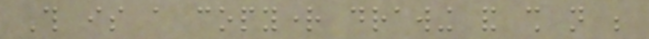This is a copyright drawing and shall not be
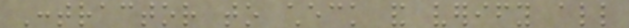Contractor to check and verify all
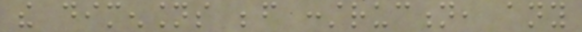the dimensions before construction, any
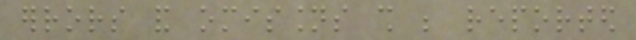errors and omissions shall be reported
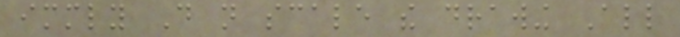immediately Do not scale the drawing All
